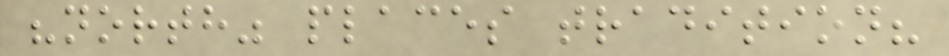"north" places tradition?
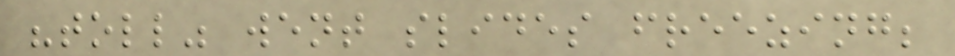"toll" went slides freezing;
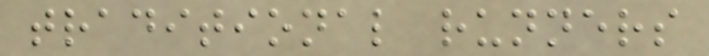traditional runners
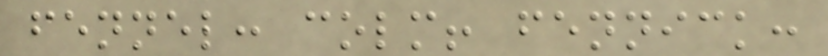fennel: colm! fennick:
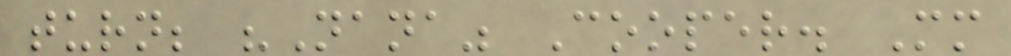turn; "Nana" Cooper. Mm
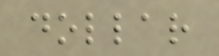dollar
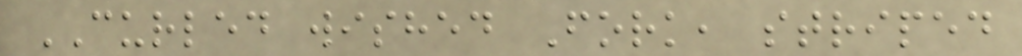CURLED wished Fork, striped
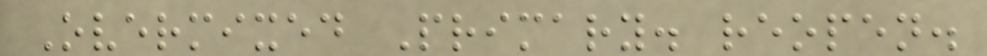Overmixed Primary. reopen.
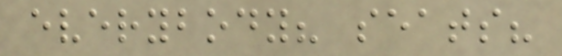everybody? seats?
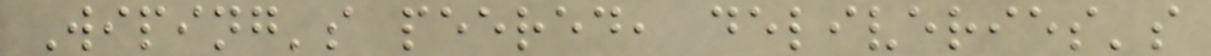Wiping's peered, deliveries's
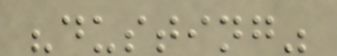"dusting"
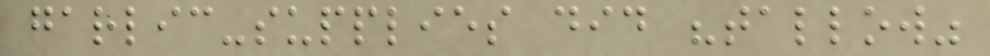garlic-supplies did "tallow"
